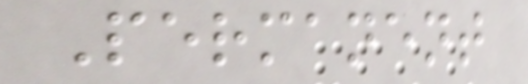Permanent
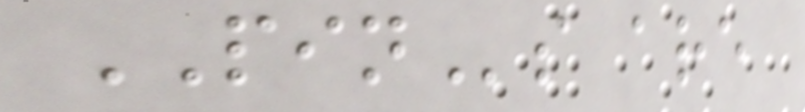PINs are
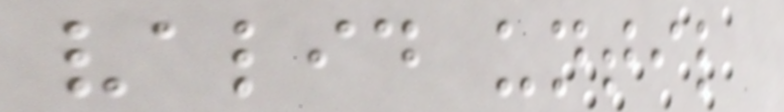valid until
